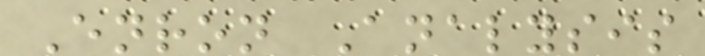Enron Analysis
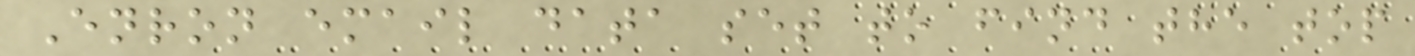Enron email data set to find the top
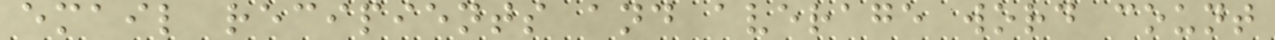email recipients and average word count
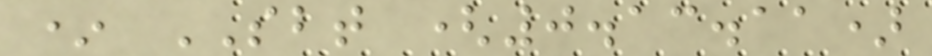* SBT (0.13.11)
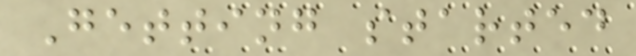Getting started
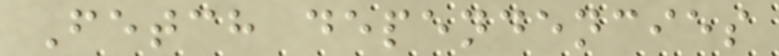Fetch dependencies
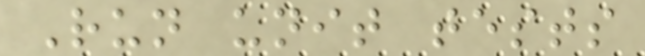Run unit tests
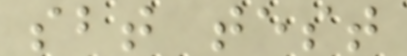sbt test
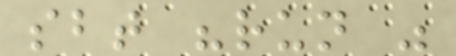sbt "run "
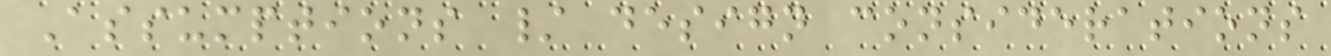Assumptions / design considerations
